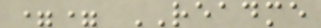== README
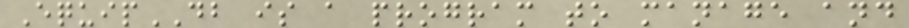EquipDB is a program to manage and
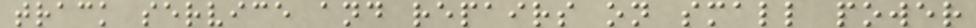track service and repairs on small power
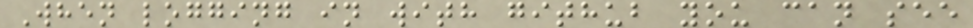When logging in with github you can see
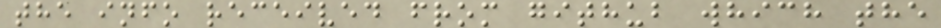the info received from github which the
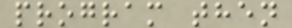program then
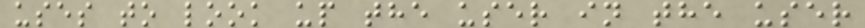uses to look up the user in the user
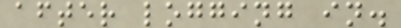after logging in.
